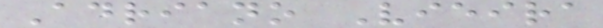Adriano Vieira
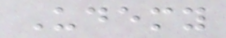Udemy
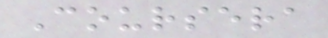Coursera
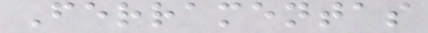Ferramentas
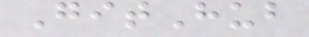GitHub
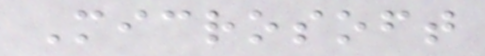Microsoft
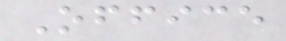Office
